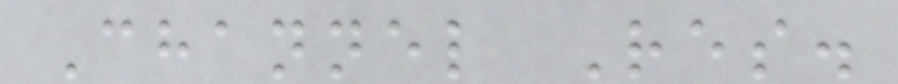Channel Res.
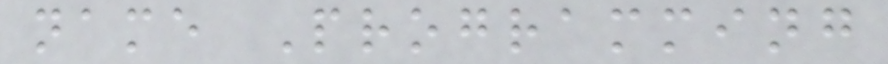name Programming
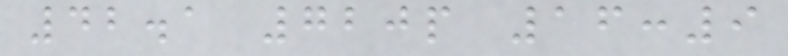42.1 720p 16:9
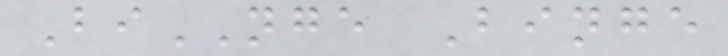BiNGE Binge
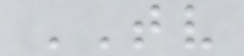TV
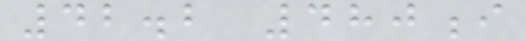42.2 480i
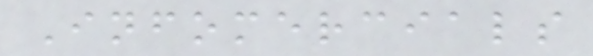Infomercials
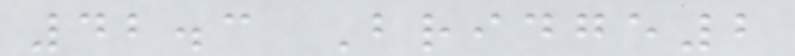42.3 Bridge2
